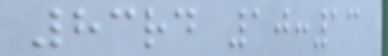83rd 10:13
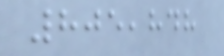805,848
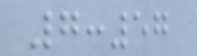7:57
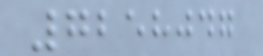7258047
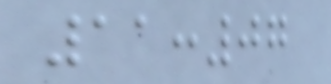11:07
